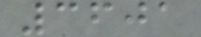3601
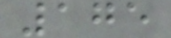175
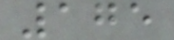175
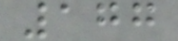177
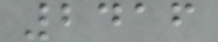2416
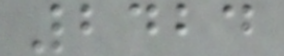2424
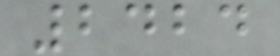2424
